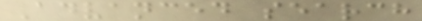Advanced search
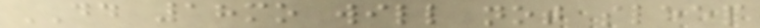DD 18mo will not sleep
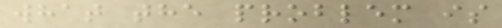what the problem is
